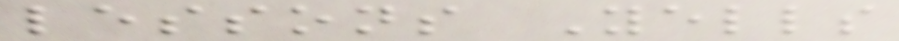lessons Yells
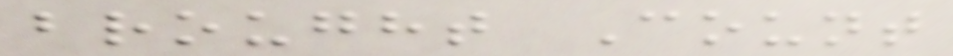brought Count
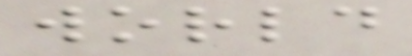world
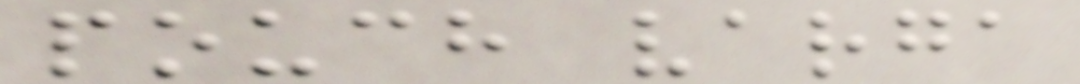pouch varga
